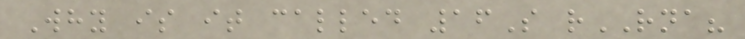Why is it called 16S rRNA?
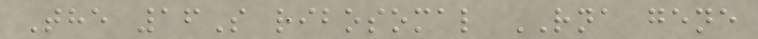The 16S ribosomal RNA gene
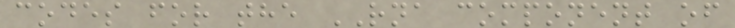codes for the RNA component of
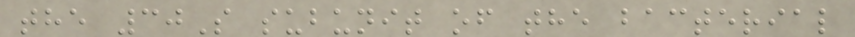the 30S subunit of the bacterial
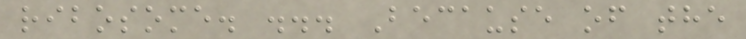ribosome. ... Because of the
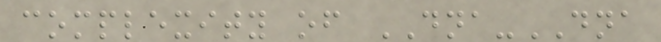complexity of DNA-DNA
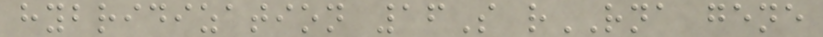hybridization 16S rRNA gene
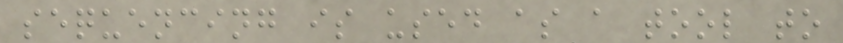sequencing is used as a tool to
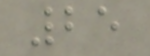25
